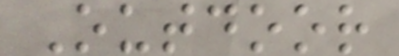Outdoor
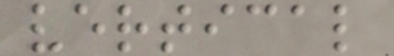vertical
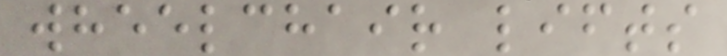wheelchair lifts
